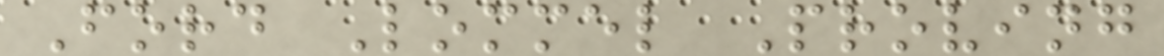Ford Lommel Proving
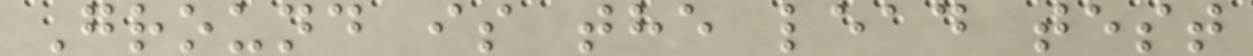Ground is the lead test
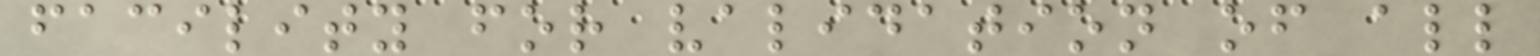facility for validation of all
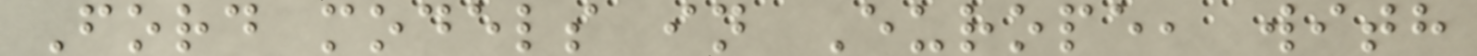Ford models in Europe, with
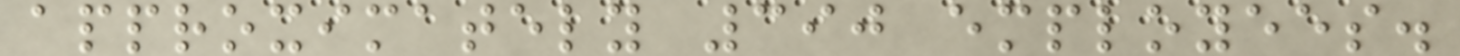approximately 390 employees.
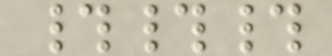###
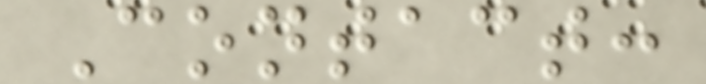Contact:
